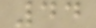44
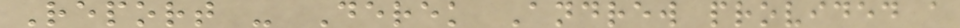Report - Derek Andrew provided a
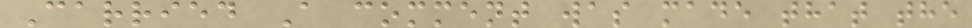Carried A comment was made that the
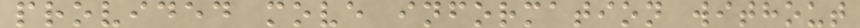provided move information without
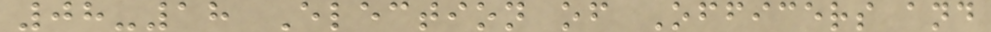08-18 Election of Officers and
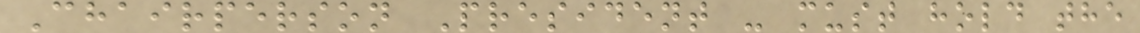Chairperson President - must hold the
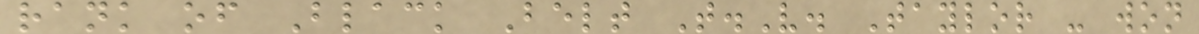rank of Black Belt T.V. Taylor - won
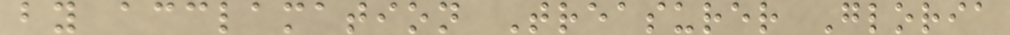by acclamation Treasurer Gloria
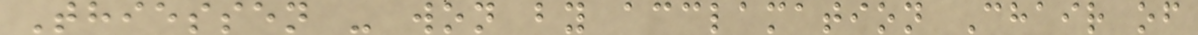Thiessen - won by acclamation Chair of
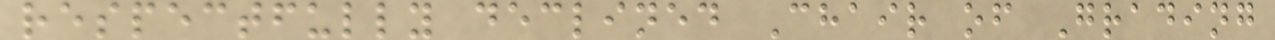respectfully declined Chair of Grading
